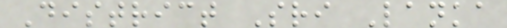District Sri Lanka
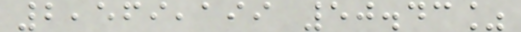2,569,199 50.43%
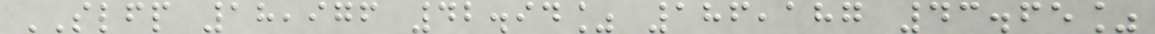SLFP 18,976 42.94% 186,187 43.65%
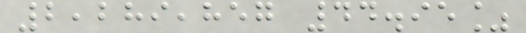2,289,857 44.95%
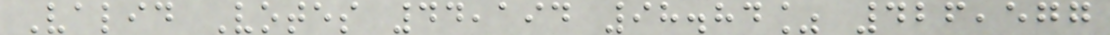Valid Votes 44,194 98.84% 426,577
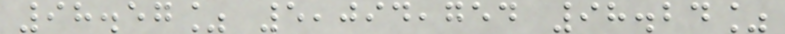98.57% 5,094,754 98.24%
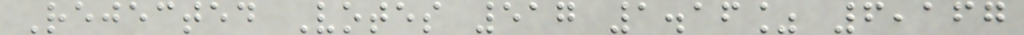Rejected Votes 517 1.16% 6,167
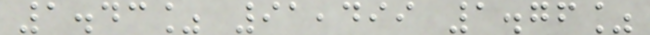1.43% 91,499 1.76%
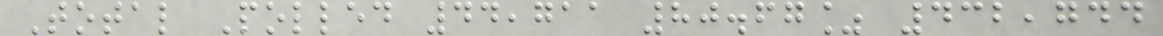Total Polled 44,711 80.67% 432,744
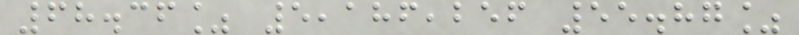68.36% 5,186,256 55.87%
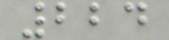224
